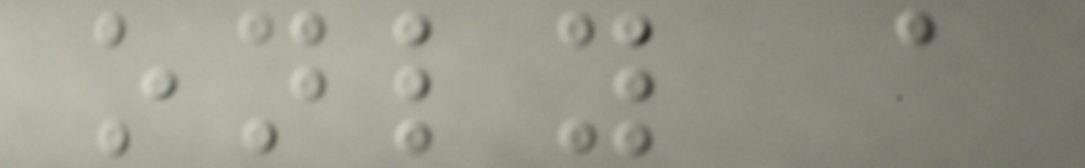only a
